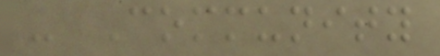- Community
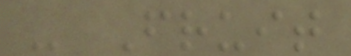- Fruit
